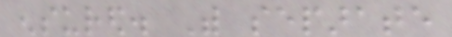ensured. With separate
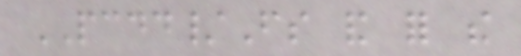PCDD/Fs and for the
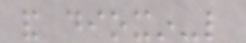and dioxin-like
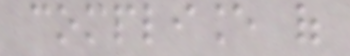compliance of
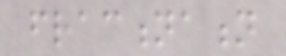fractionation
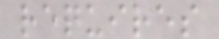requires
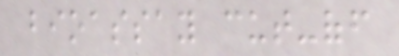bioassay cut-off
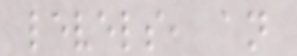levels, an
